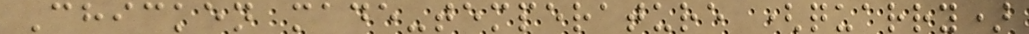Chicken made-temperature (quarry)
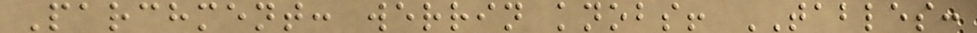Parchment: werrin knobs! TABLES:
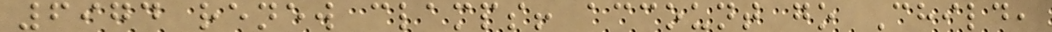6974 renew clamps! account go Child,
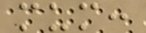mum:
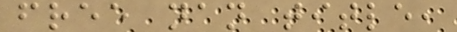free nan title,
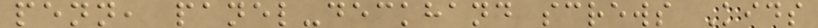penn, panel-deckhand screws Kids
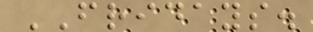FRIDAYS.
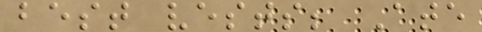best vests; Ate
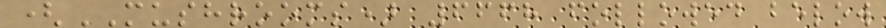(MUSHROOMS) 6668 followed below
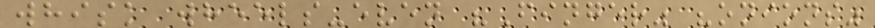whisk wheels-even "Finger" "onions"
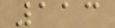113
